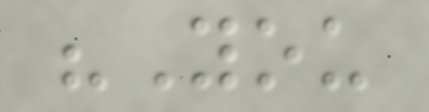"You
